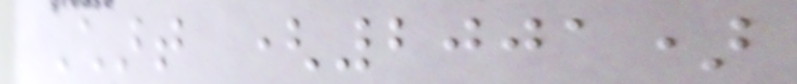Chart (2001)
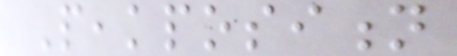Peakposition
